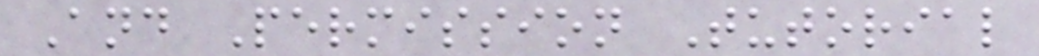And Permission Tutorial
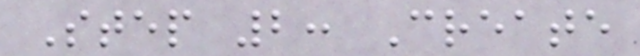Step 2: Create
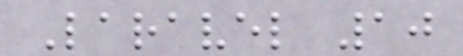Laravel 10
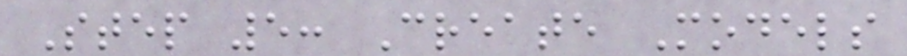Step 5: Create Models
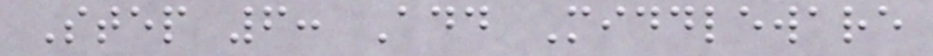Step 6: Add Middleware
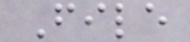File
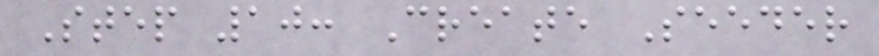Step 10: Create Seeder
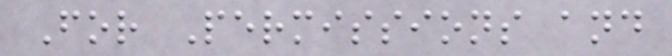For Permissions and
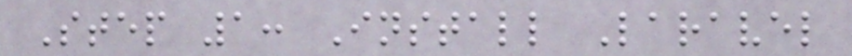Step 1: Install Laravel
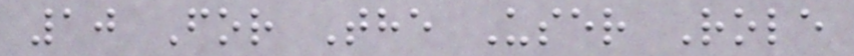10 For The User Role
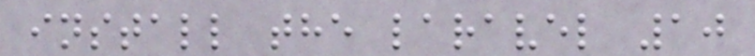install the laravel 10
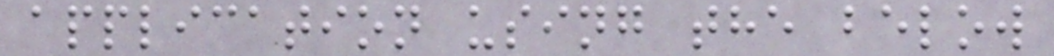application using the below
